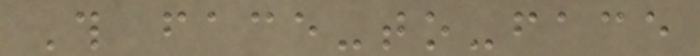This face-to-face
